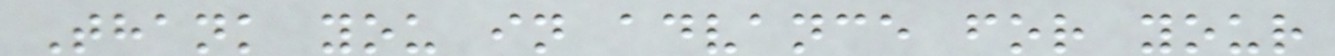Thank you in advance for your
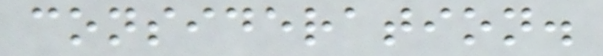consideration.
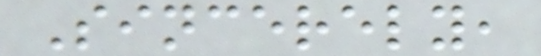Sincerely,
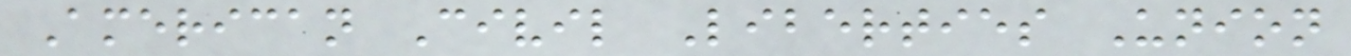American Civil Liberties Union
